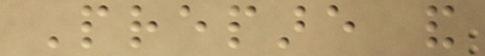Prepare and
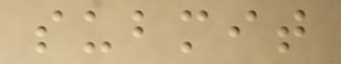submit
